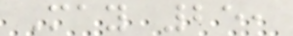May 25,
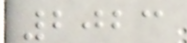2023
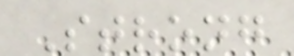Strong
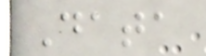Data
